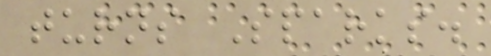turns Sparks.
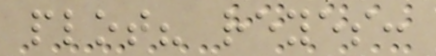plot? reyes:
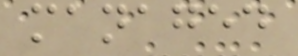managed
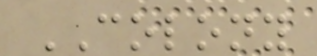COLONY
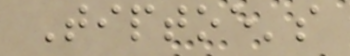Tiptoe's
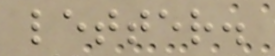letter.
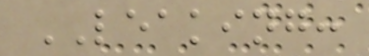LEAKING:
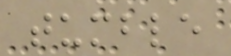tumble
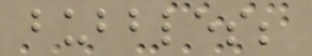bubbles;
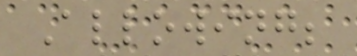Allowing;
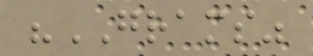"GRAMS"
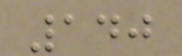140
